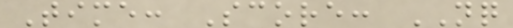Time: Score: NQ
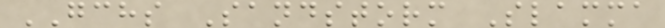GCHS Sandstorm Slamma
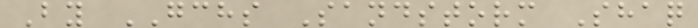By GCHS Sandstorm Shaq
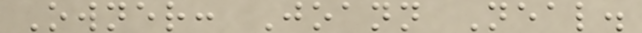Owner: Joann Neal.
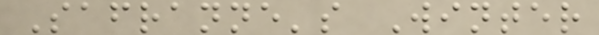Safranne's Winter
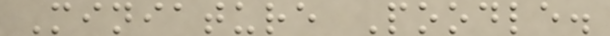Miniature Poodle.
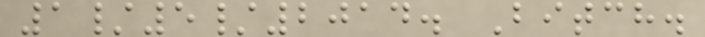1/5/2014. Bitch.
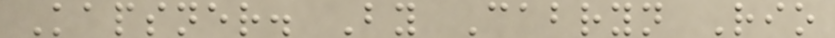Kapsner. By Cabryn Rio
